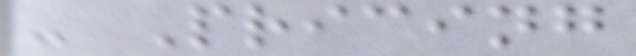- Pricing
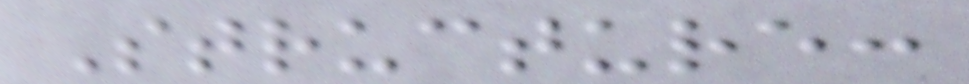Structure:
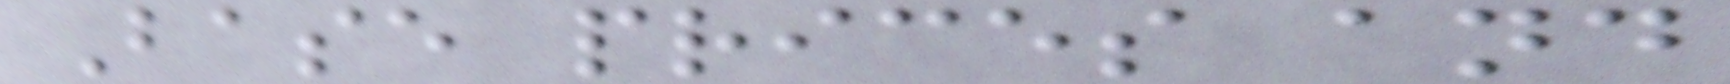Base prices and
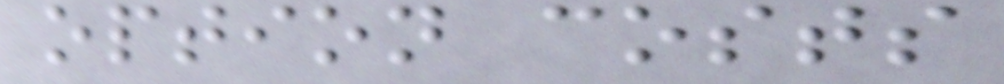option costs
